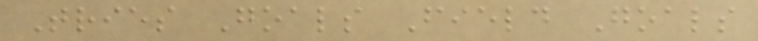Tries Goals Field Goals
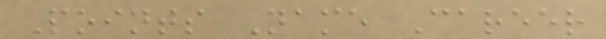Points Name Career
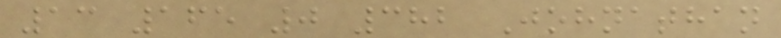13 165 0 382 Johnathan
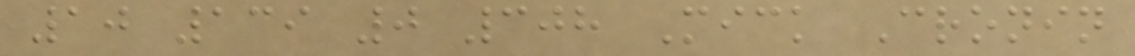10 139 0 308 Mick Cronin
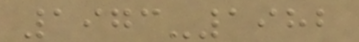1973-1982
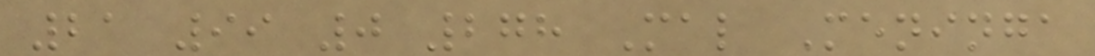21 99 0 278 Mal Meninga
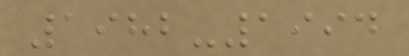1982-1994
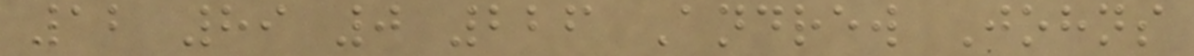12 89 0 226 Andrew Johns
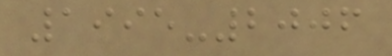1995-2006
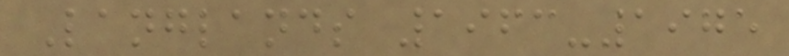Langlands 1963-1975
